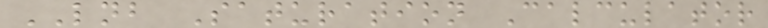LNB Saturation Calculator
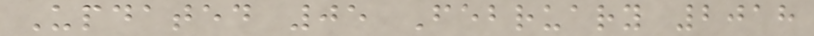Updated 05 February 2018
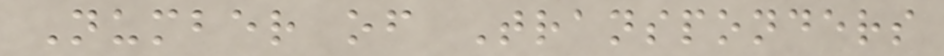Number of Transponders
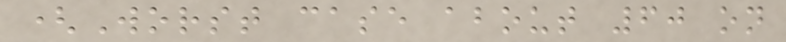(Worst case about 60 on
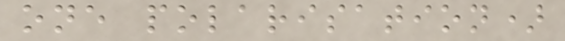one polarisation)
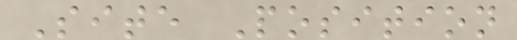Site Position
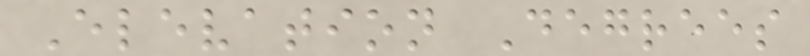Elevation Degrees
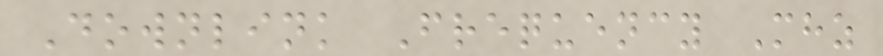Downlink Frequency Mhz
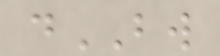dBW
